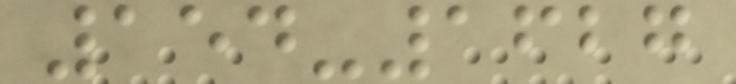154-1627
